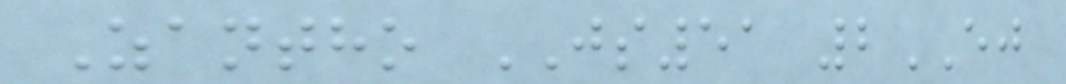Zantho JS51 2EJ
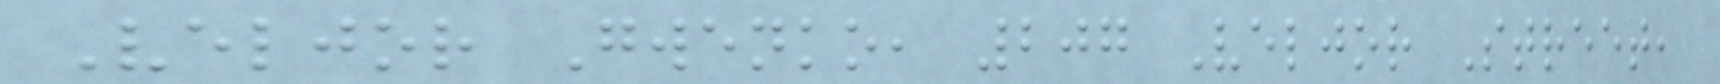Veljor Gwenko, 207 Veljor Street,
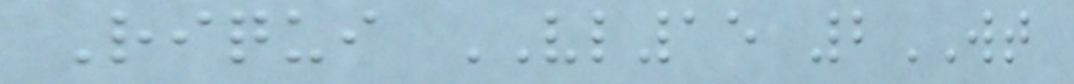Riqui VL15 2WT
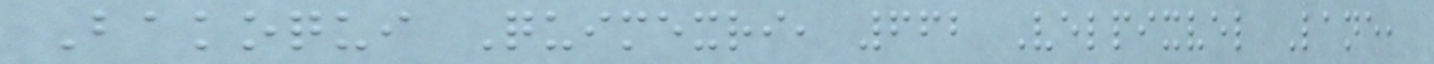Bakoqui Quimexri, 662 Velpixvel Lane,
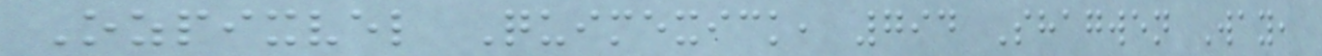Ozpixvel Quimexick, 794 Shagwen Way,
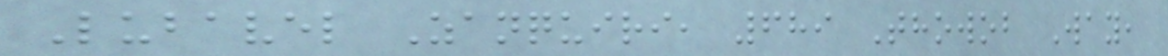Lubavel Zanquiri, 689 Thowob Way,
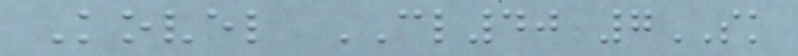Kovel CL40 7SK
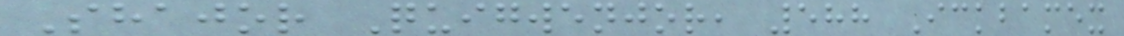Shajor Quigwenjor, 588 Ickbamex
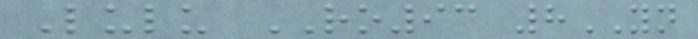Lulu RO93 8YN
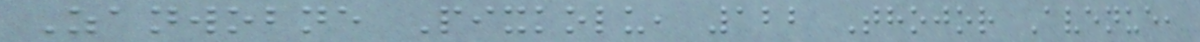Zanwobne Pixkolu, 122 Thojor Avenue,
